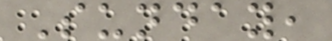Sunday,
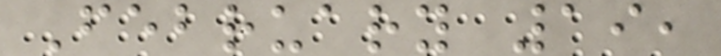February 19,
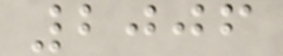2006
